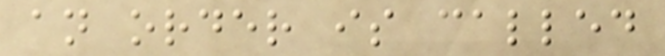an order is called
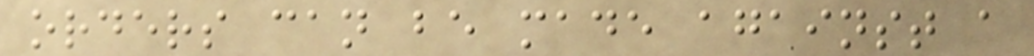orders can be made against a
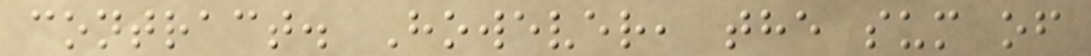contract. However, the sum of
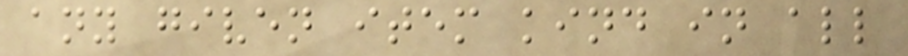any given item kind in all
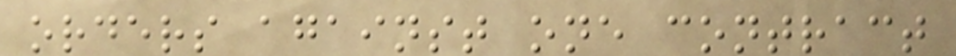orders against one contract
